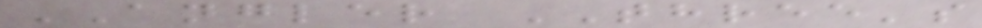ANGLER THREE's
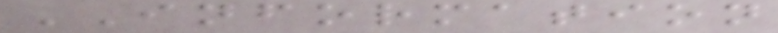INFORMATION
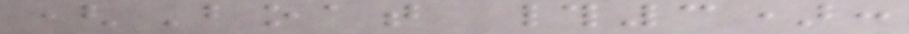(Boat #3):
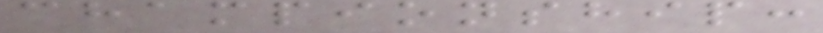championship:
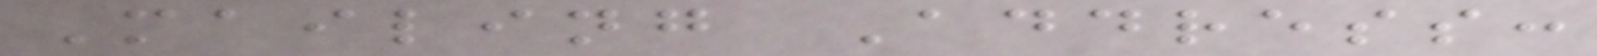Mailing Address:
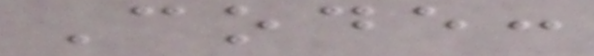Code:
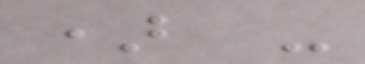) -
